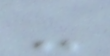-
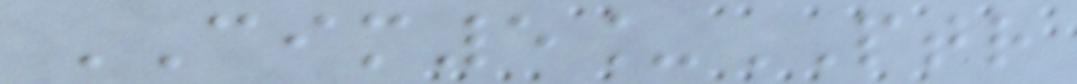CIM5_PTR
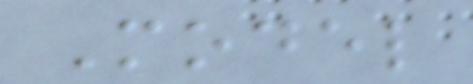Model
